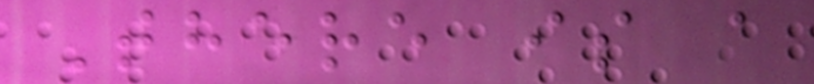There is a
